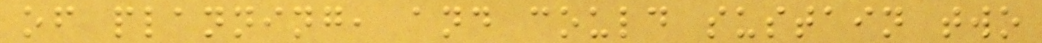of planning, and could sustain two
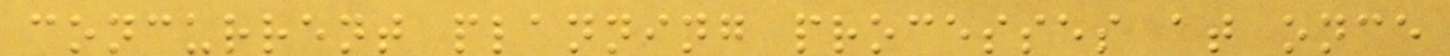concurrent planning processes at once
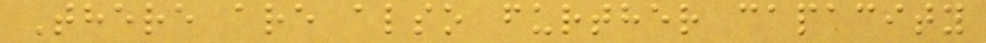There are also further capacity
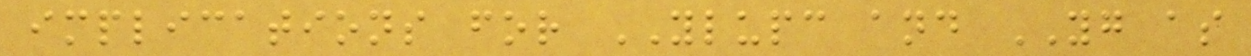implications for YLUPC and YG as
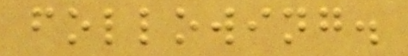following.
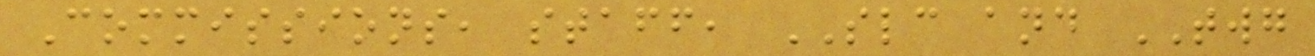Commissions, staff, SLC and TWG
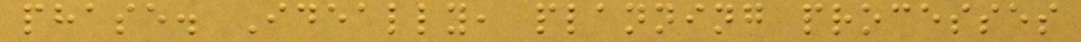phase. Ideally, planning processes
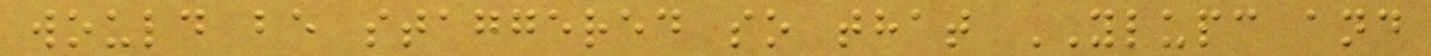would be staggered so that YLUPC and
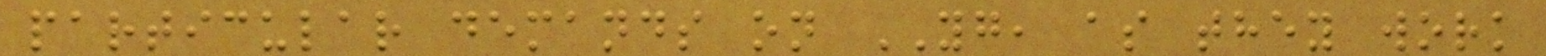particular demands on YG, as they work
